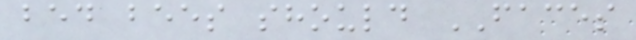bed bees should FACES
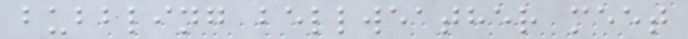bubbling bellweather meet
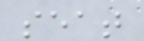seat
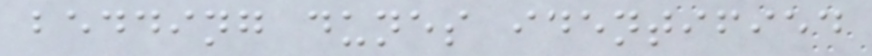bedding dunes identified
